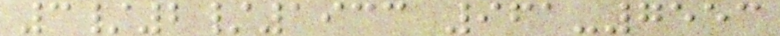3/2/1933 961-7553
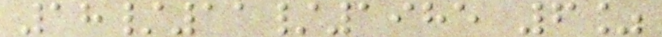18/11/1985 6%
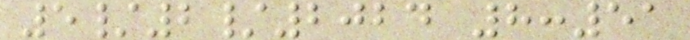5/2/2024 8:51
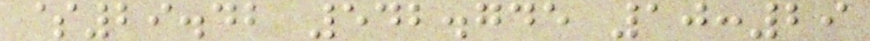$29.42 542.745 10:29
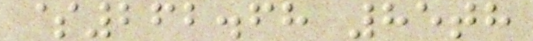$262.68 85th
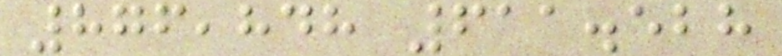876,848 611.528
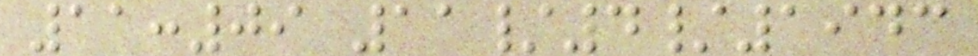11:09 11/4/1943
